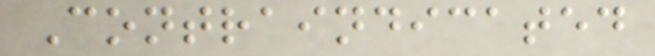Contraindicated
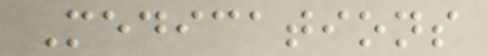Medications
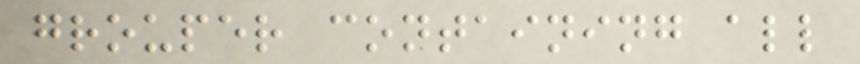grouper containing all
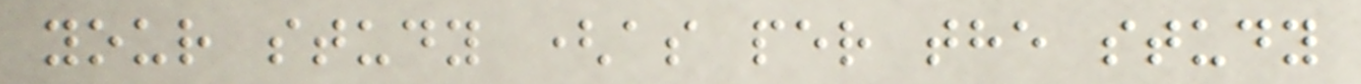your study (as per the study
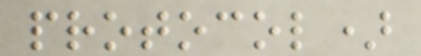protocol)
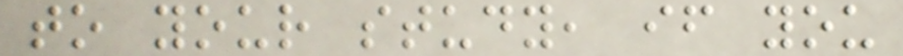to your study, if you
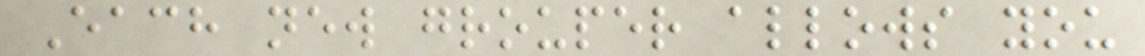Each new grouper allows you
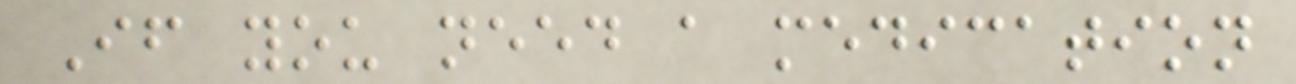If you need a medication
